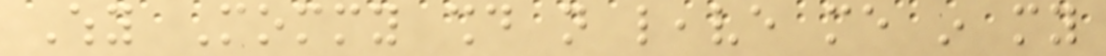Why Mommy should not leave me in my
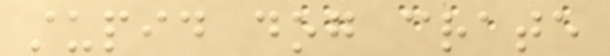stupid dog crate
